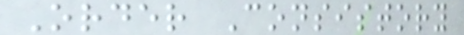Order Consistory
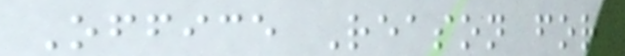Office Reason for
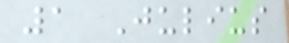1 Julius
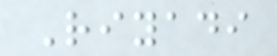Riyadi
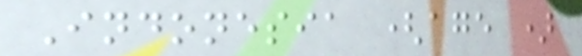Indonesia (age )
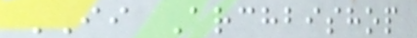II Archbishop
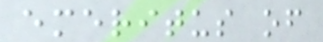emeritus of
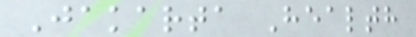Jakarta Health
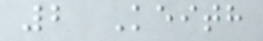2 Keith
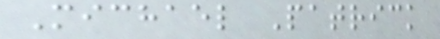Michael Patrick
